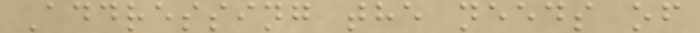Addressing the needs of
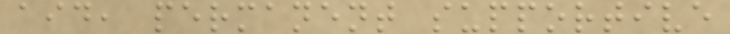aid, permanent supportive
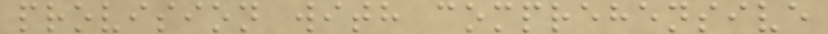provision with comprehensive
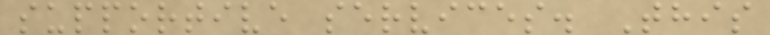supportive services. This
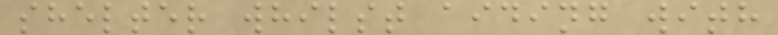shelter whilst aiding with
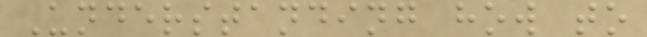Understanding how to
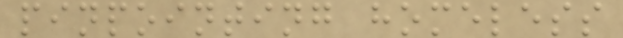pinpointing homeless
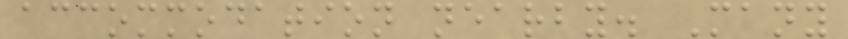accommodation nearby. Many
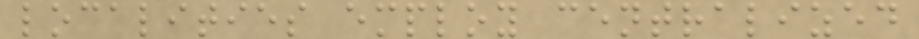localities employ centralized
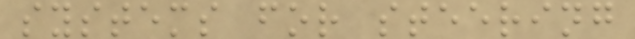systems for steering
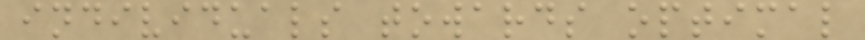individuals towards optimal
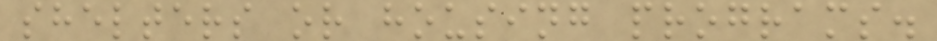shelters or housing programs.
